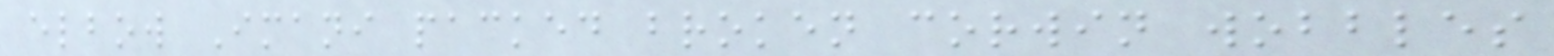elbow Imani packed broken corwin wobbles
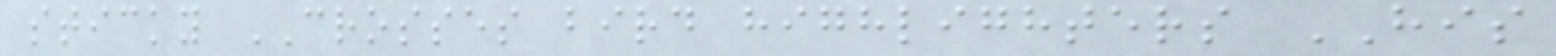sticky CROSSES bird highlighters HIS
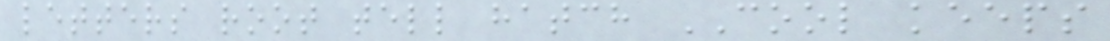letters root tell hatch COOL keeps
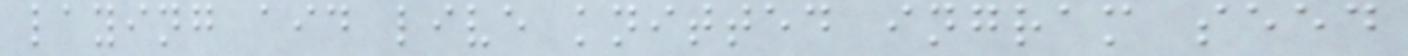laying aid live knitted ingram seed
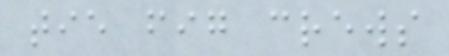tie fig crews
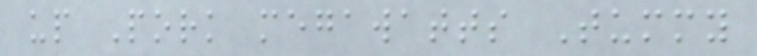up Pork megawatts Tummy
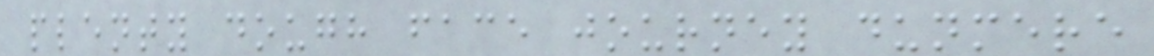plenty dough face journey dunmere
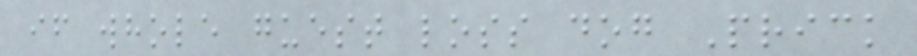if whole guest loss dog Prick
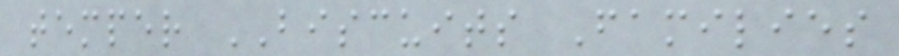temper BISCUITS Families
